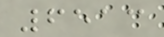6513
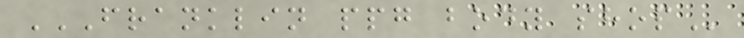FRANKLIN PPG BODY SHOP
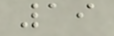19
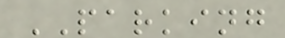PARKING
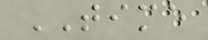TIME
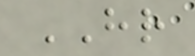HR
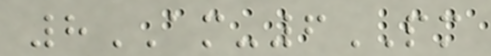8AM-6PM
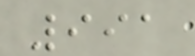991
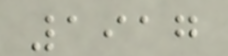1917
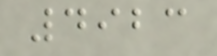4923
